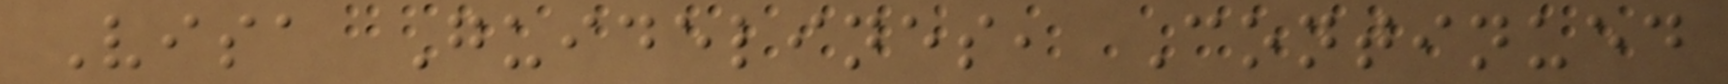Visa Guidelines, Continued
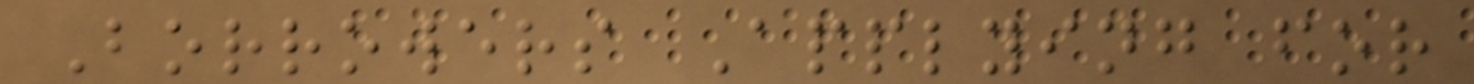Borrowers Applying for
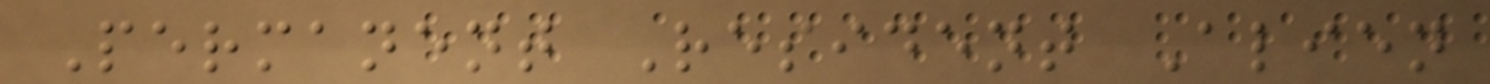Permanent Resident Alien
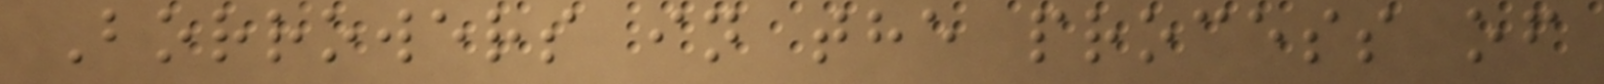Borrowers in the process of
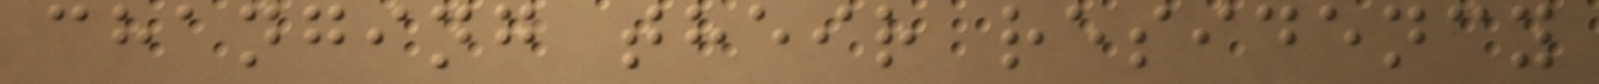changing their residency
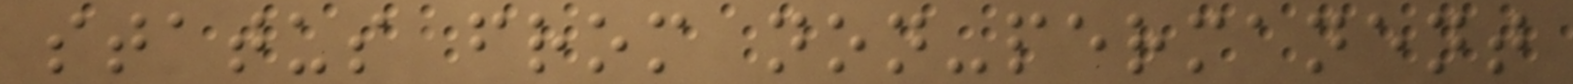status from non-permanent
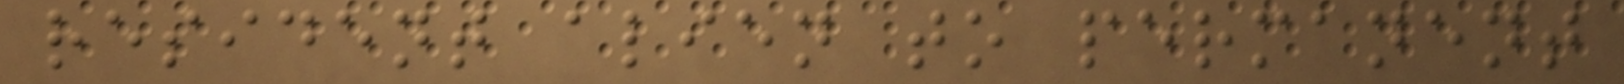resident alien to permanent
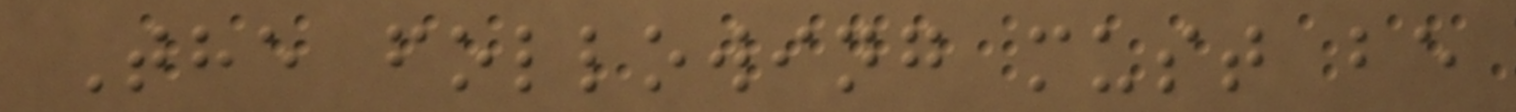The following must be
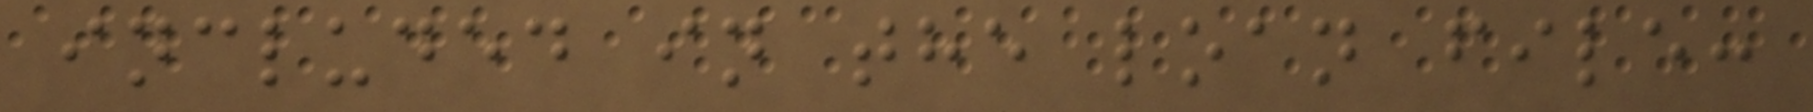included in the loan file:
